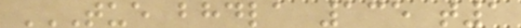TUE BHDLA 135 T1
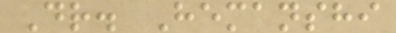Dr. Hemanshi
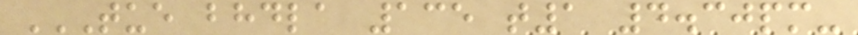TUE BHDLA 135 T1 4.30PM-
